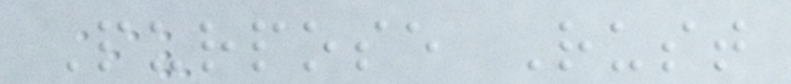Purpose Rust
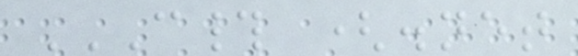C# (.NET
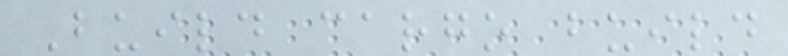Build cargo build
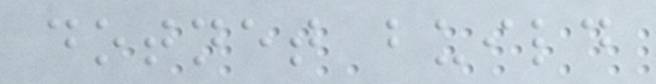dotnet build
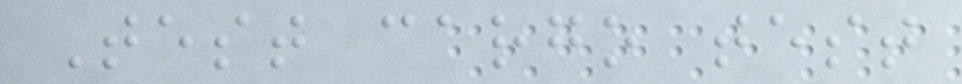Test cargo test
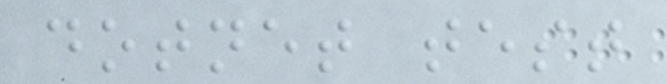dotnet test
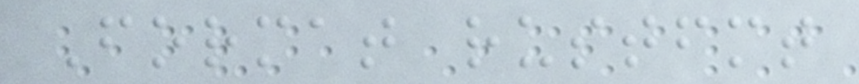Format rustfmt
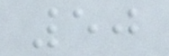50
